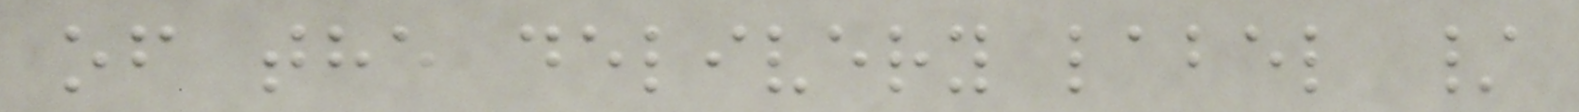of the delivery label /
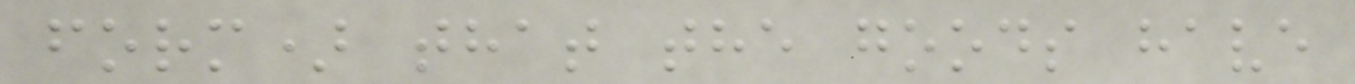form) that the goods have
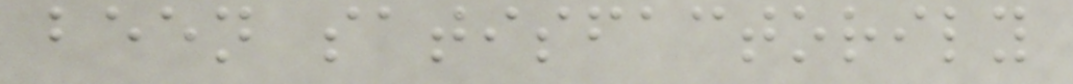been satisfactorily
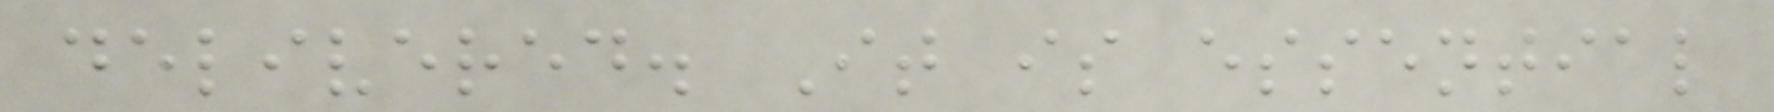delivered. It is essential
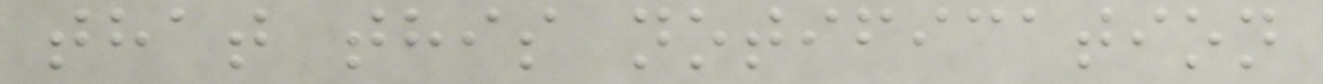that this notification
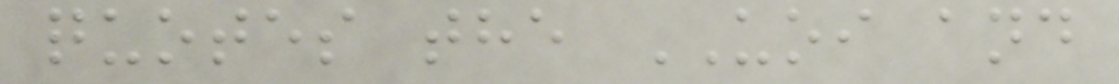quotes the UOI and
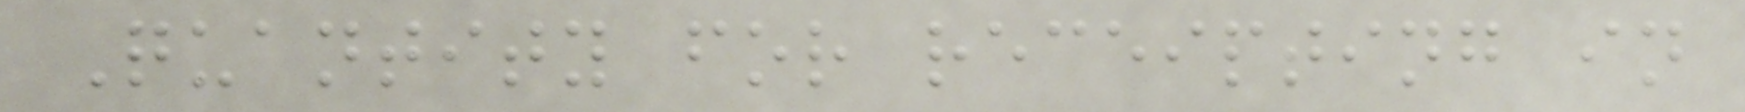Quantity for receipting in
